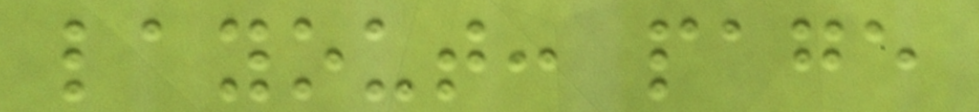layout: page
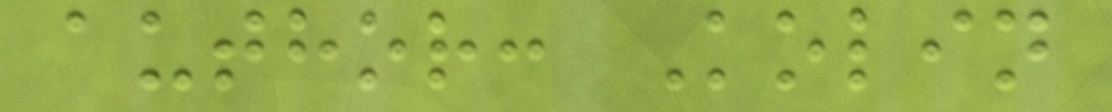author: Kolin
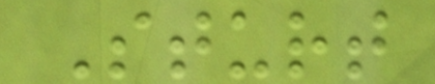Sturt
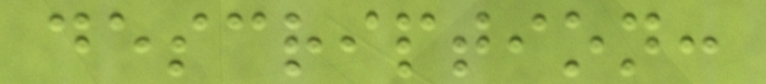description:
